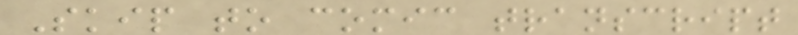Skip to comic transcript
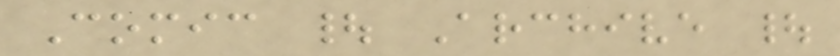Comic | Archive |
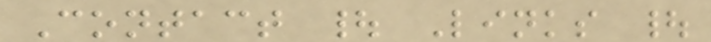Contact | Links |
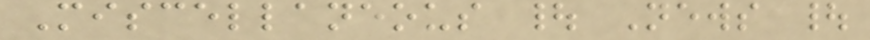Miscellaneous | News |
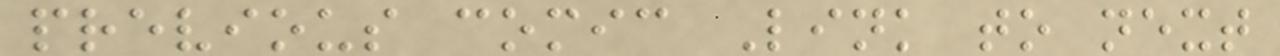previous comic Link to next
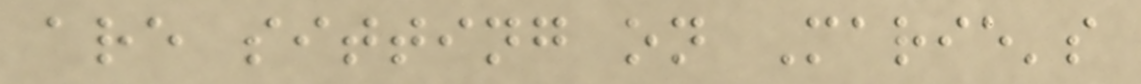are sitting on Marie's
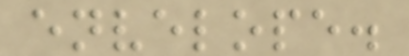envelope.
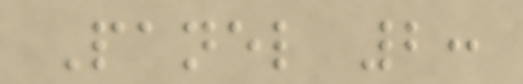Panel 2:
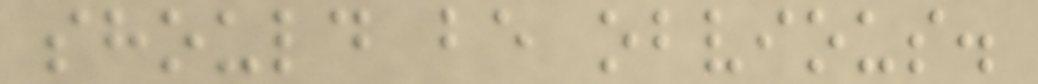should be obvious.
